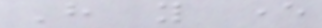Have you ever
